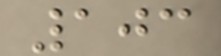103
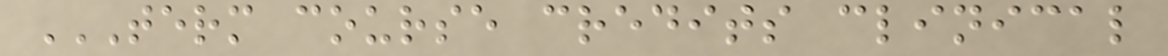TERM COURSE CREDITS CLINICAL
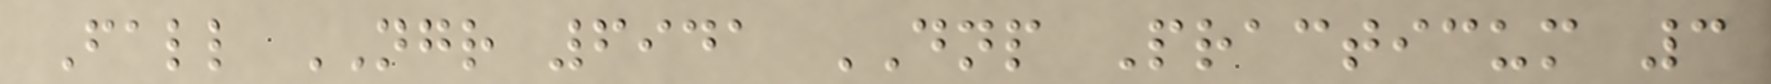Fall NGR 6941 DNP Practicum 3
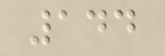144
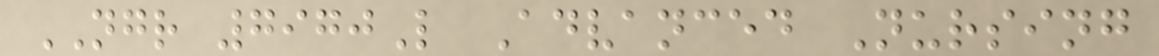NGR 7970L Advanced Nursing
